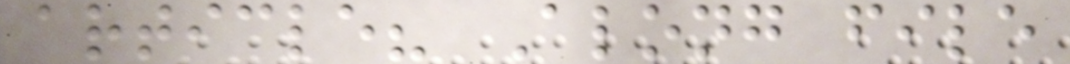article? Along file
